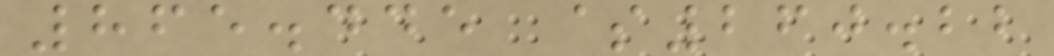865.445 $260.22
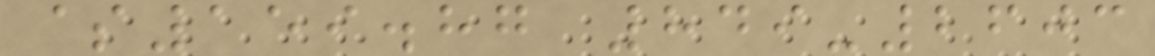$159.87 849-2603
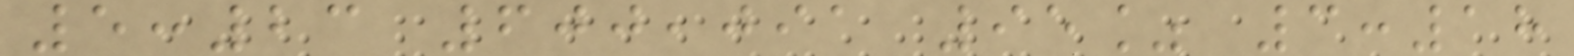5:23 600,091 95% 3:18
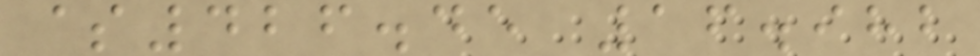$426.45 16.982
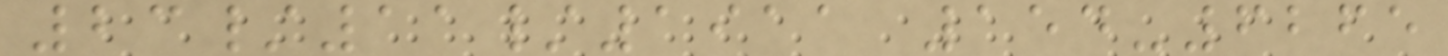23/11/1911 154-6265
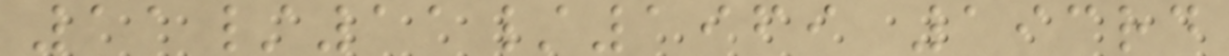11/11/1969 193rd
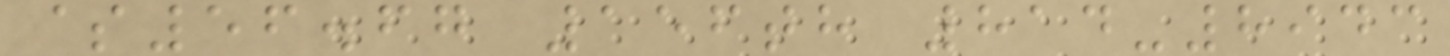$56.67 156th 814-8943
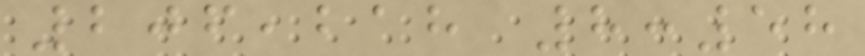206,218 8:58
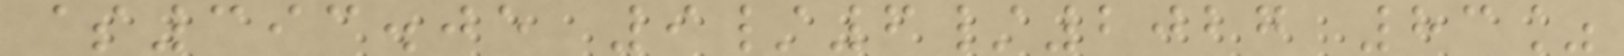$393.05 9/6/2027 83%
